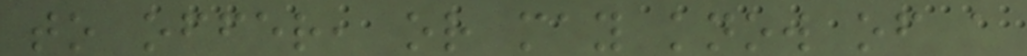to offer, or may know of a
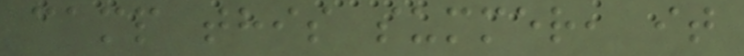camp this summer, it
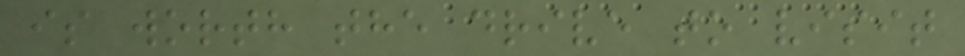is worth the drive to visit
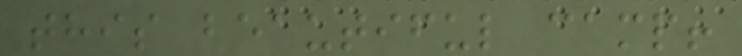this beautiful camp!
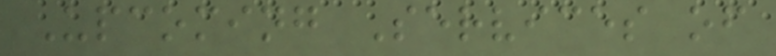Upcoming Services of
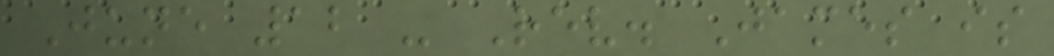June 12 - Rev. James is
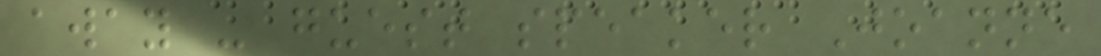away - guest speaker Joanne
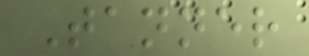Tanner
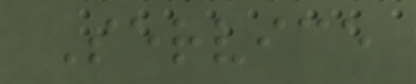Service
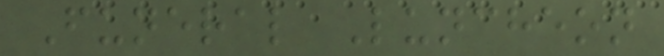Funeral Luncheon
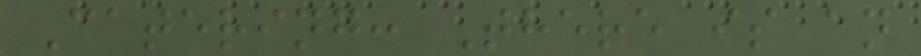Catering: There is an
